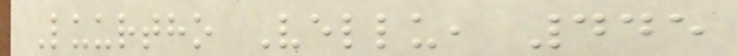Luurtho Vellu, 445
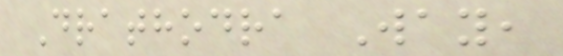Drathodra Way,
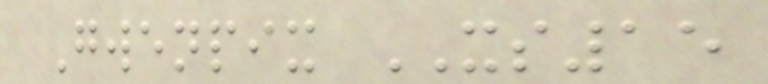Gwenpix XS15
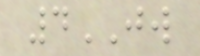4JW
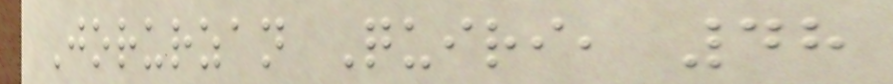Jorurzan Quiri, 48
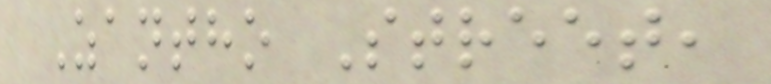Zantho Street,
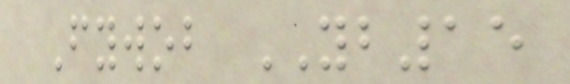Fywob YB15
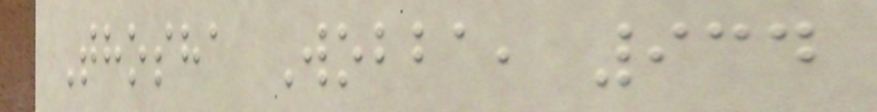Thosha Wobba, 934
